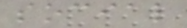social
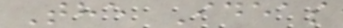The Ideas
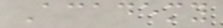Academy
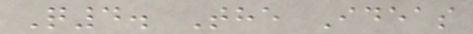Q4. The Ideas
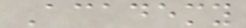Academy
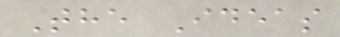The Ideas
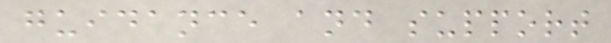guidance and support
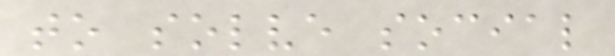to solve social
